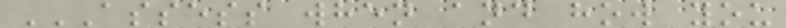ASSESS WHEN AND HOW YOU
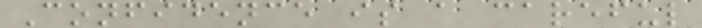Confidence is a careful
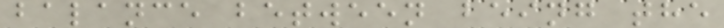balance between being the
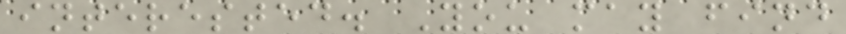interested. You may find
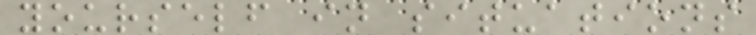yourself in situations
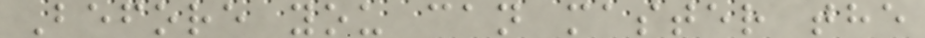Before you can master the
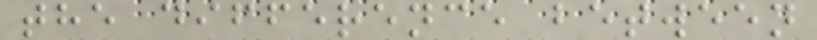the difference between
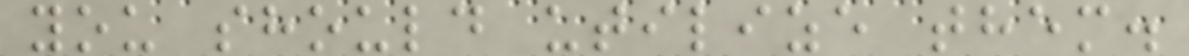you should utilize them.
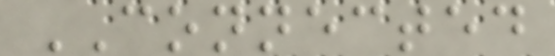CONNECTED
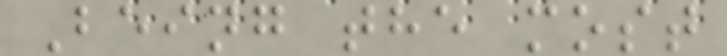Being the most
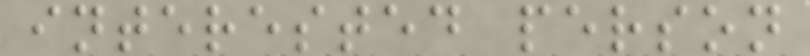interested person
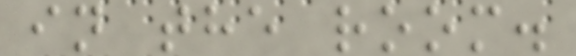in the room.
